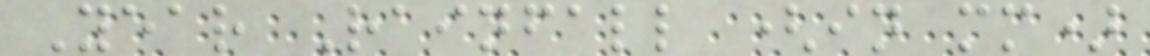Year Rainfall (in mm)
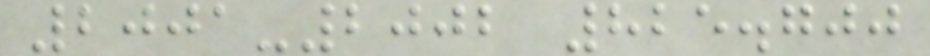2001-2002 825.700
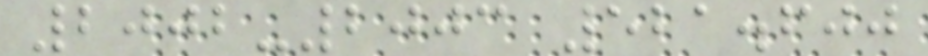2002-2003 521.600
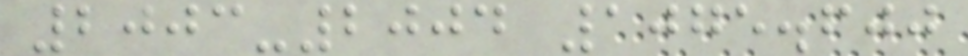2003-2004 1075.600
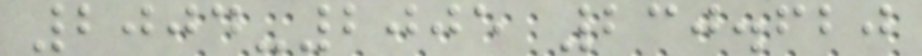2004-2005 230.620
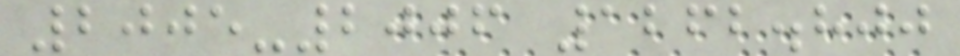2005-2006 1262.800
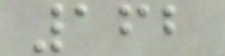162
